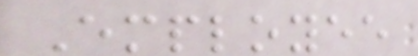Employee
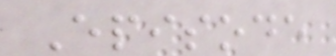Episode
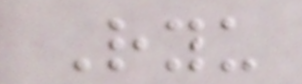Ryu
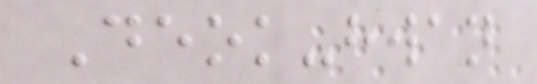Deok-hwan
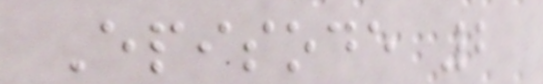Episode 2
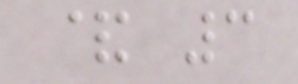& 3
